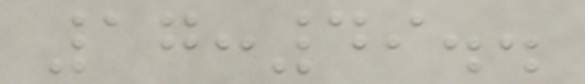17:49..
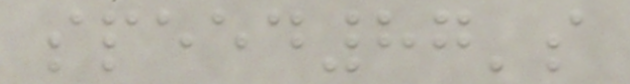speed87's
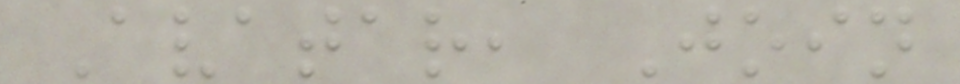Avatar, Join
